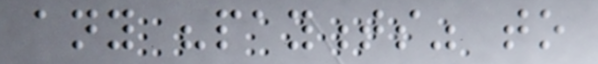any "payments" to
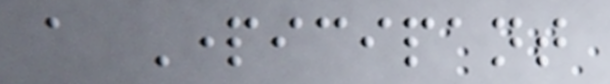a Participant
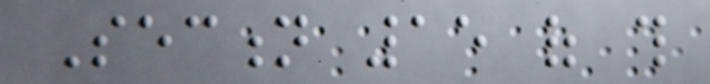Section 15 of this
